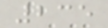235
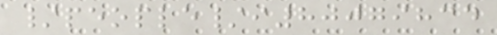/people/i80079834
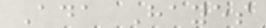Ada Hayes
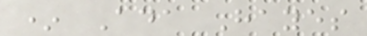* Ada Hayes
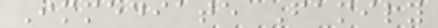Immediate Family
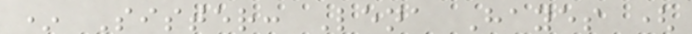* Sister: Lena Hayes (
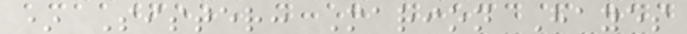* Sister: Marion Hayes
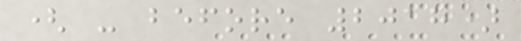( - before 2018)
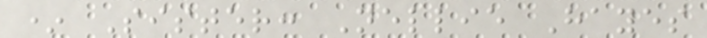* Sister: Nellie Hayes
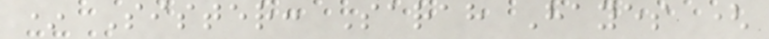* Sister: Sarah Hayes (
